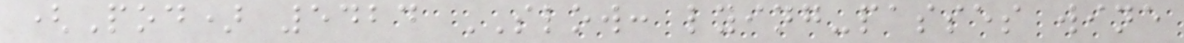(Pod) 5424 SLOW: lying-passes wine
